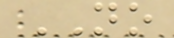NO
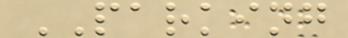PARKING
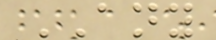ANY
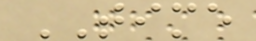TIME
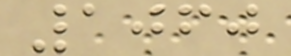1060
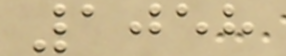1058
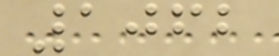1062
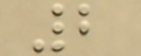2
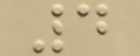4
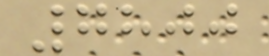7800
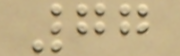77
